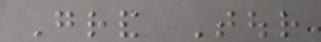Grand Tour
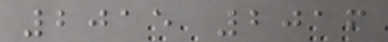2015 2016
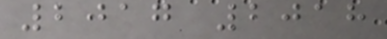2017 2018
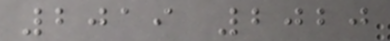2019 2020
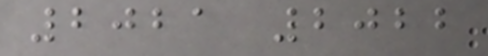2021 2022
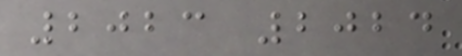2023 2024
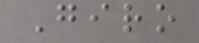Giro
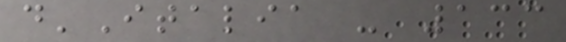d'Italia - 133
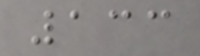133
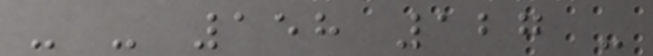- - 158 127 -
